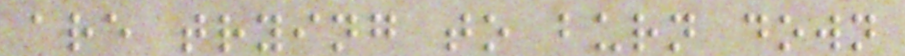are trying to burn down
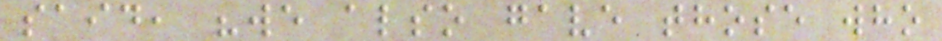said, "we also gave those who
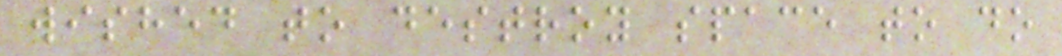wished to destroy space to do
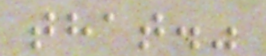that."
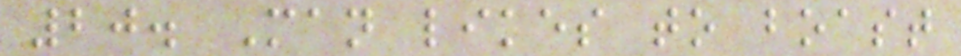20. Man likes to boast
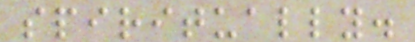spiritually.
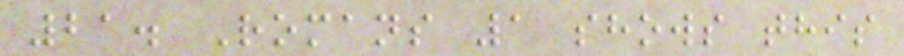21. Romans 1 shows this
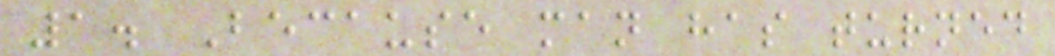1. Because man has turned
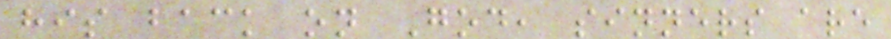his back on God, sinners are
